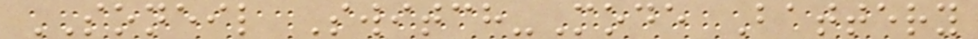SONEIL Switch-Mode Battery
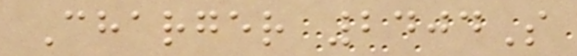Charger 2404S
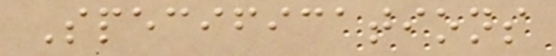Specifications
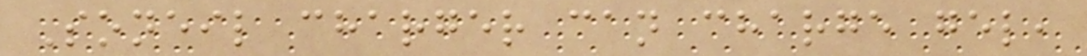Soneil charger can charge gel,
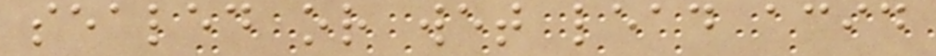sealed or wet lead acid
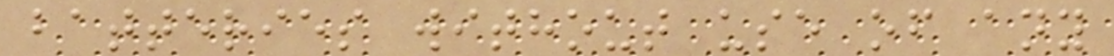batteries without use of any
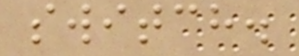switch.
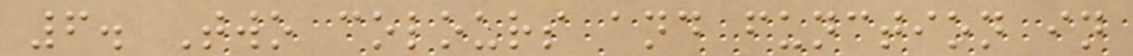6. Two colours and function in
